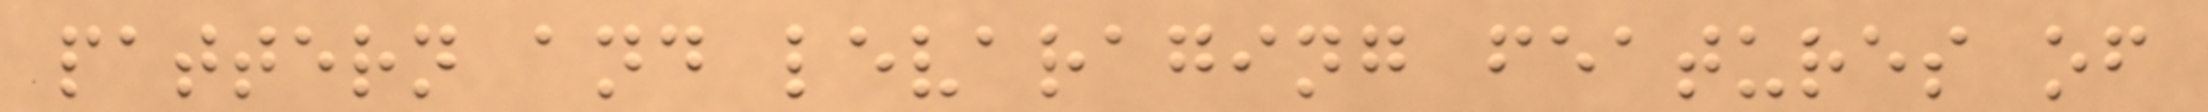pattern and levaraging features of
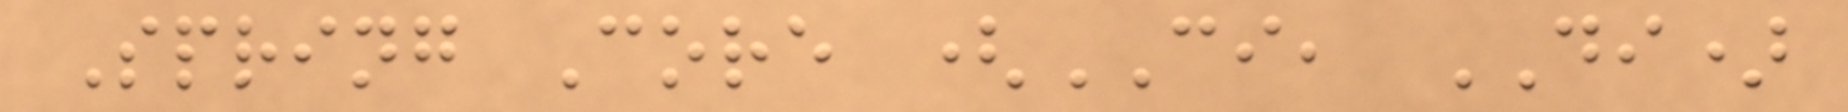Spring Core (CI, DI)
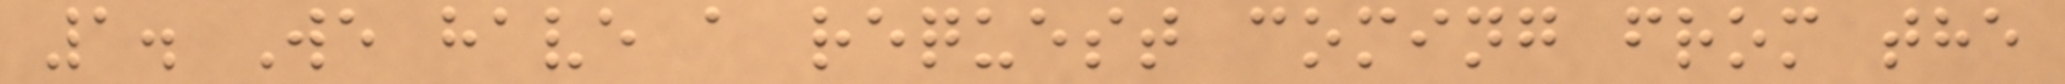1. We have a request coming from the
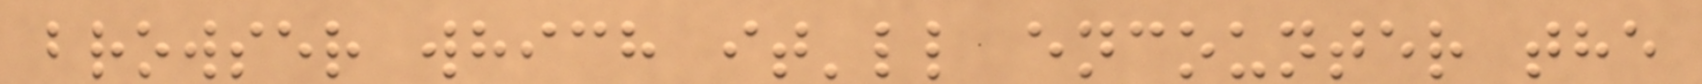browser which it'll encounter the
